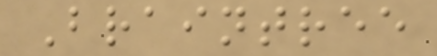Braintree
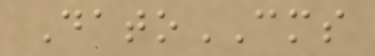DatoCMS
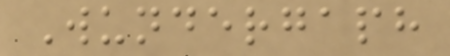Wundergaph
